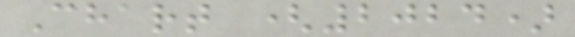Chart (2024)
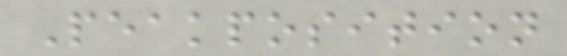Peakposition
